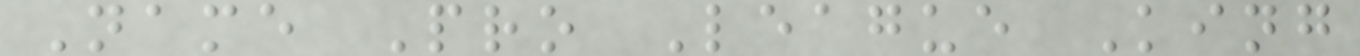Name Pro League King
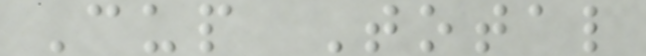Cup Total
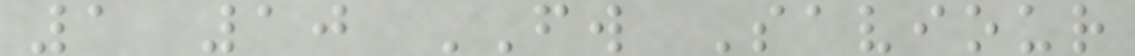1 10 FW Saviour
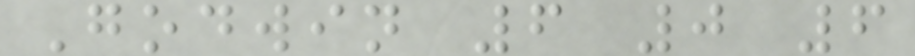Godwin 6 0 6
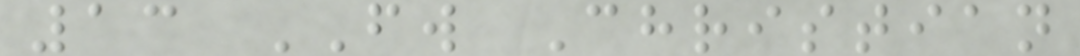13 FW Christian
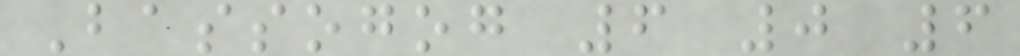Bassogog 6 0 6
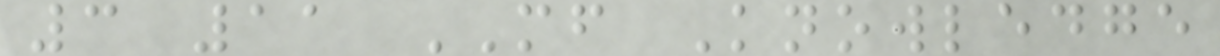3 11 MF Knowledge
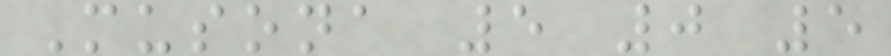Musona 5 0 5
